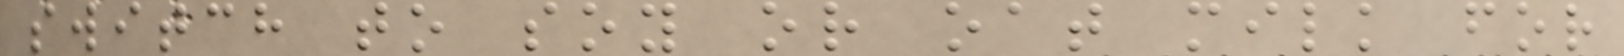switch to soy or oat milk for
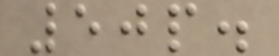50p.
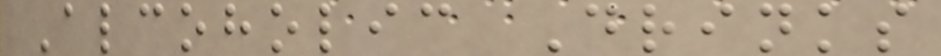Alcoholic Drinks
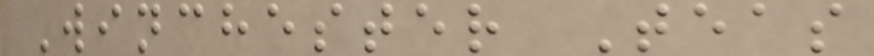Winchester Teas
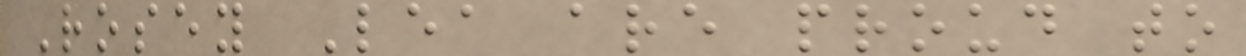Rosey Lea are proud to
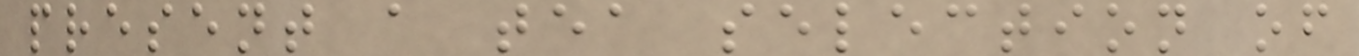present a tea selection of
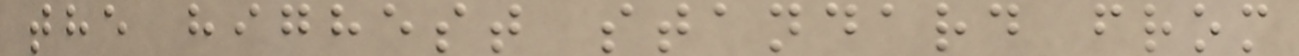the highest standard from
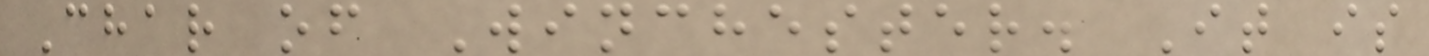Char of Winchester. It is
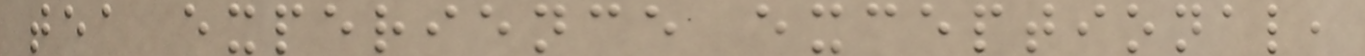tea experience exceptional,
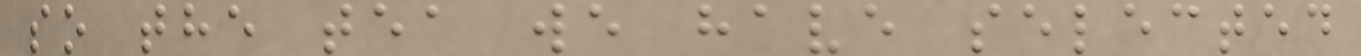so the tea we have selected
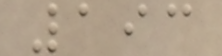193
